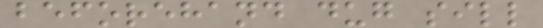beforehand dug sill
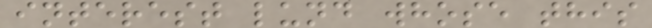interest lund whose this
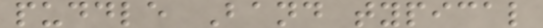puddle Band typical
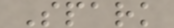Spark
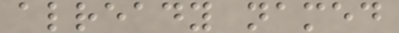already named
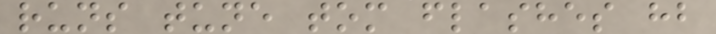runs tune tom flashes hb
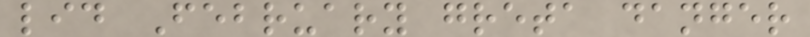lid February greta danger
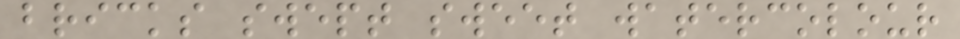bricks swept sweet watercolour
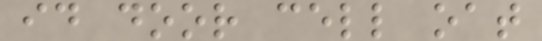id door cell oat
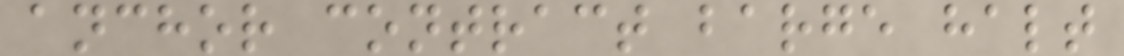anchor contract barge halt
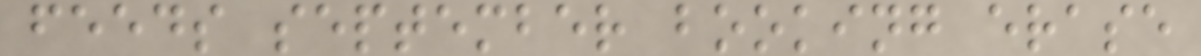feeds september booking erase
